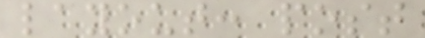layout: post
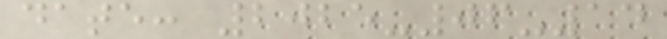date: 2025-06-14
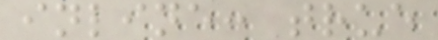inline: true
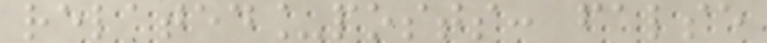related_posts: false
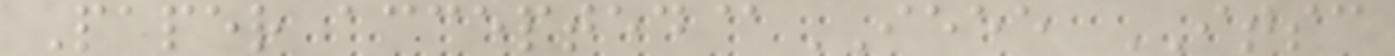Paper accepted@IEEE ITSC
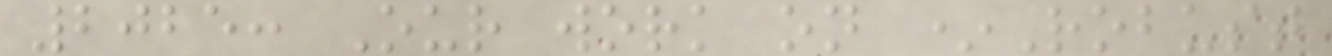2025: Our work on *Robust
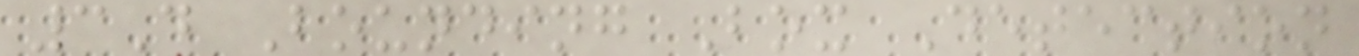3D Bounding Box Detection
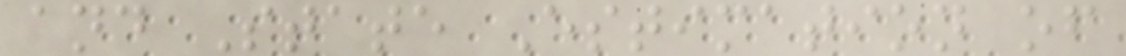and State Estimation of
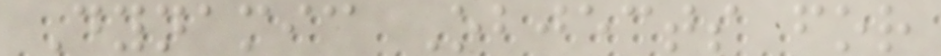Dynamic Objects for
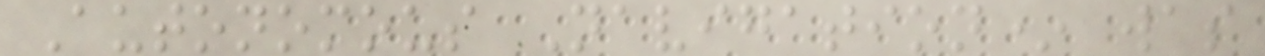Autonomous Navigation* was
